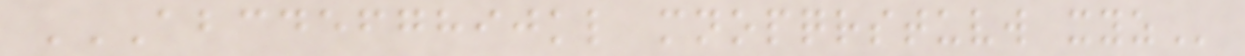ABCDEFGHIJKL MNOPQRSTUVW XYZ
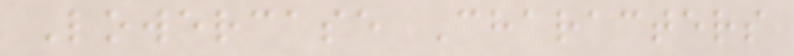Lowercase Characters
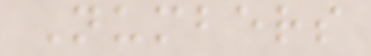Numbers
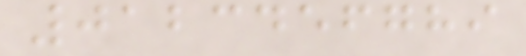0123456789
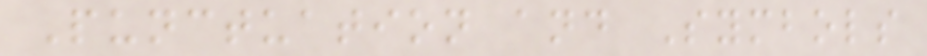Punctuation and Symbols
